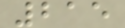215
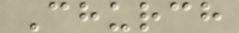Church
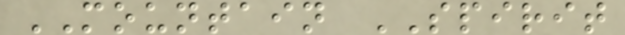MOUNTAIN SPIRIT
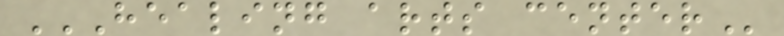HEALING ARTS CENTER
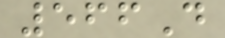566D
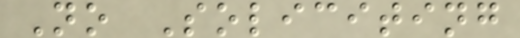No Soliciting
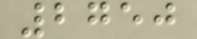2750
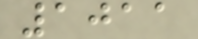1011
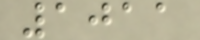1011
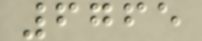6765
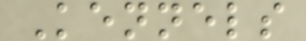Kennels
